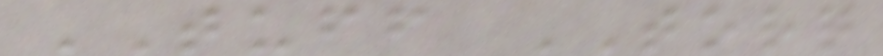TUFF TORQ
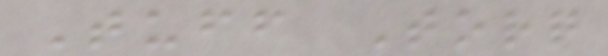Tuff Torq
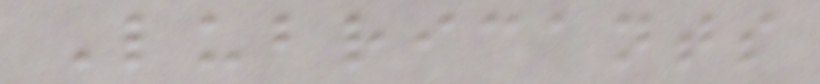Lubricants
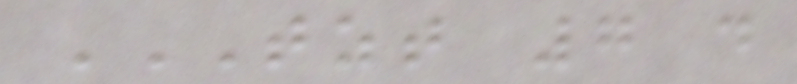TZT 7 D
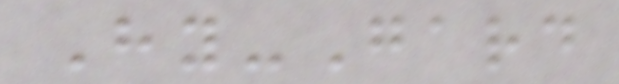Hy-Gard
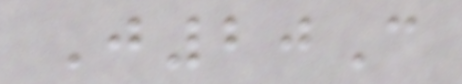J20C
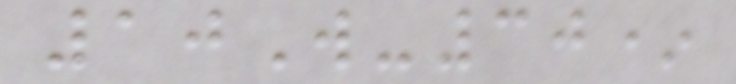10W-30*
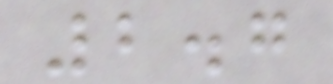2.7
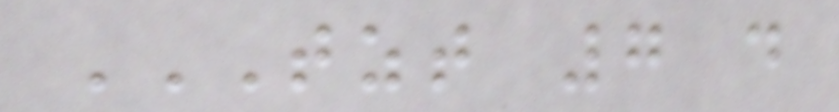TZT 7 D
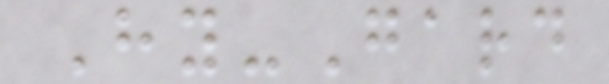Hy-Gard
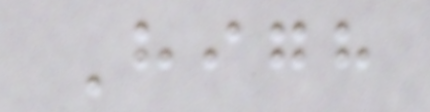High
